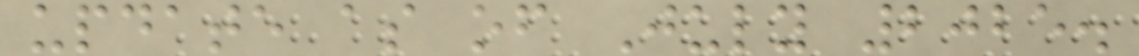update as of July 2025.
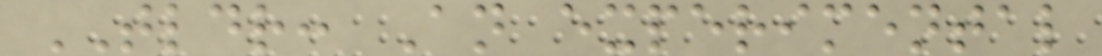TLDR: An experimental
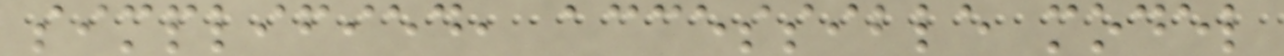simplified, accessible model
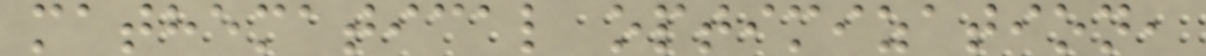mathematical optimization,
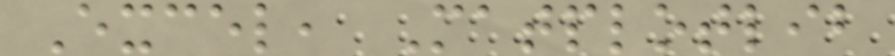Excel, Matplotlib
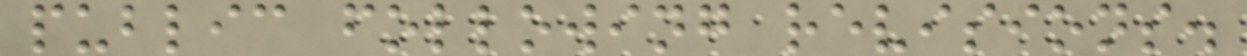public following revisions.
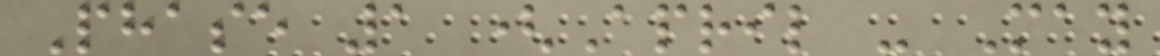Phase 1 (April - May
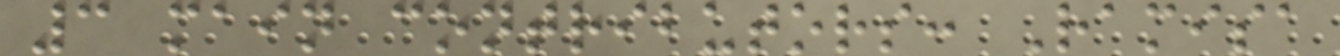3 main contributors: Ramisa
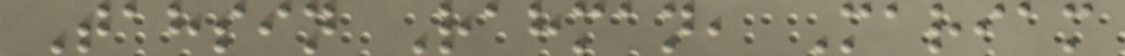Tahsin Rahman, Mariam
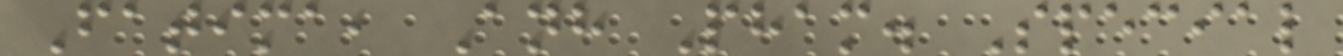Fatima, Anh Pham. Special
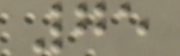75
